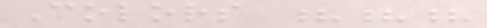Colors ???
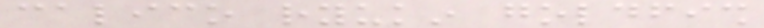calico ryukin goldfish
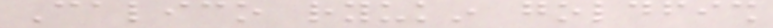Calico ryukin goldfish
